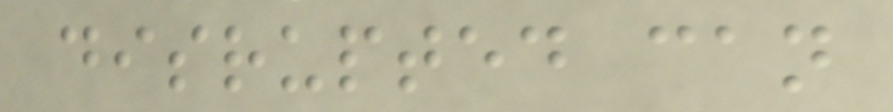disrupted can
